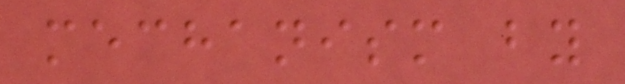mechanism by
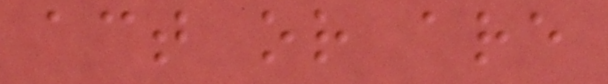act or are
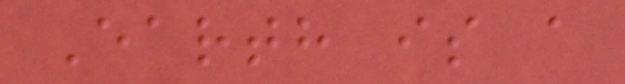Earth is a
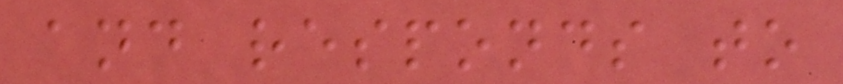and responds to
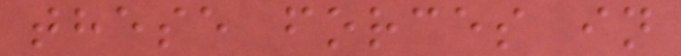these forces in
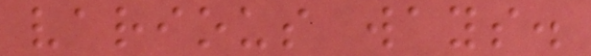various ways.
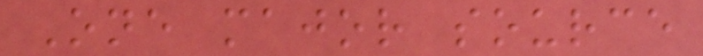One major source
